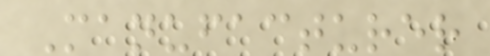Manufacturer
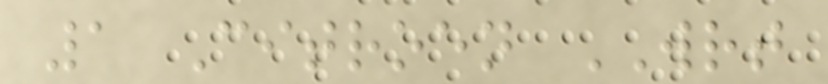1 Citroen WRT
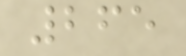265
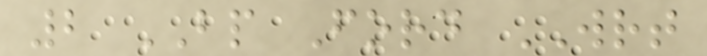2 BP Ford WRT
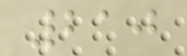210
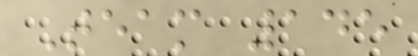Team 145
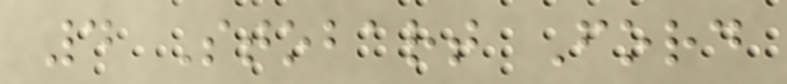4 Stobart Ford
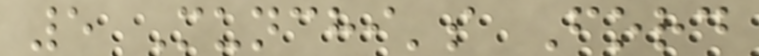5 Munchi's Ford
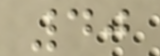40
